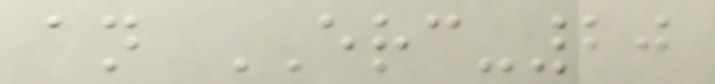an ERC-20
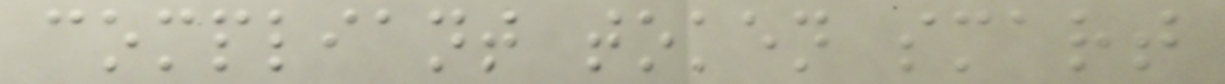compliant token smart
